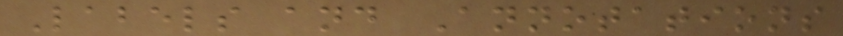Labels and Annotations
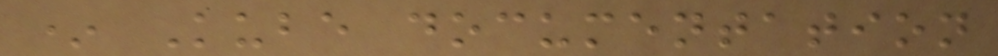* Kube documentation
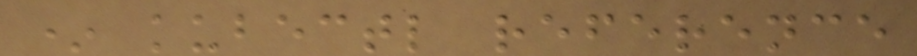* kubectl reference
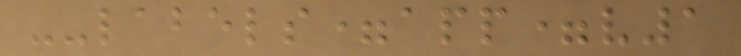--labels=app=v1
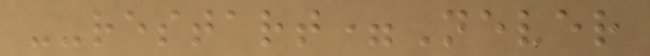--restart=Never
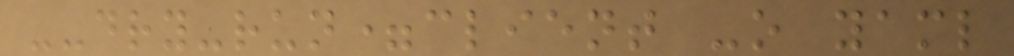--dry-run=client -o yaml
